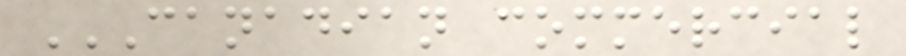CANADIAN COMMERCIAL
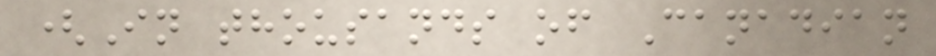(In thousands of Canadian
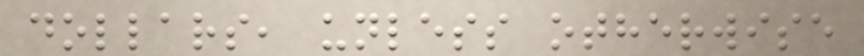dollars, unless otherwise
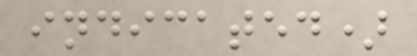indicated)
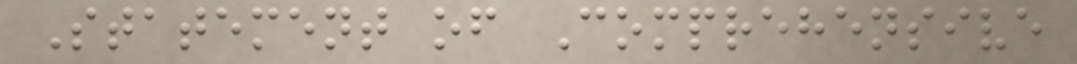Statement of Comprehensive
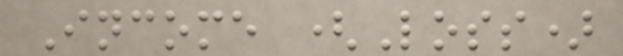Income (Loss)
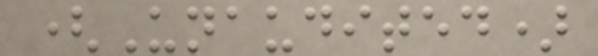(Unaudited)
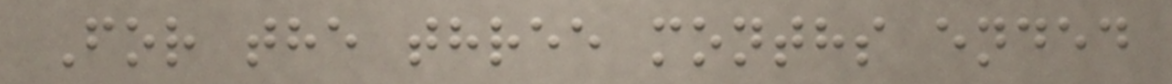For the three months ended
